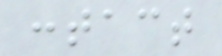contact
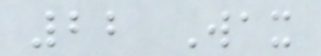22 Wax
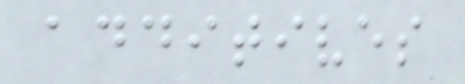additives
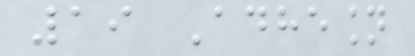19 Adhesion
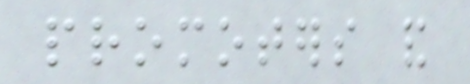promoters and
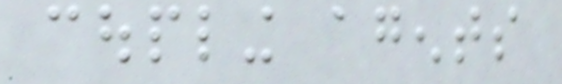coupling agents
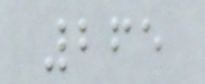265
